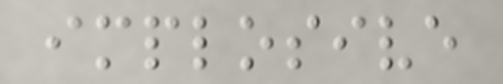implosive
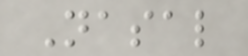Nasal
